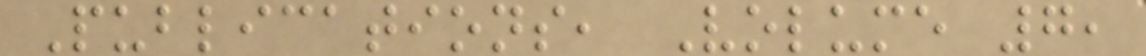Publications, Volume 7,
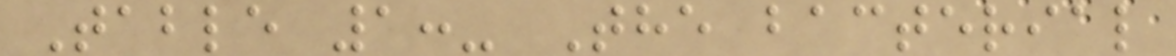Table 1:- The bacterial
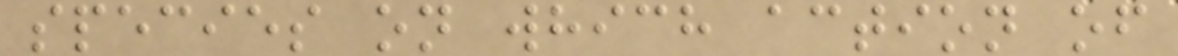species on which action of
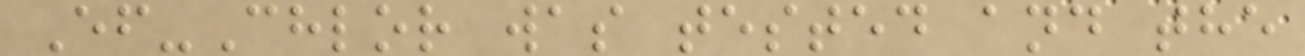Ef-Chlor was tested and the
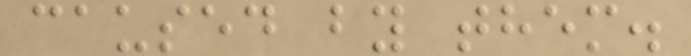caused by them.
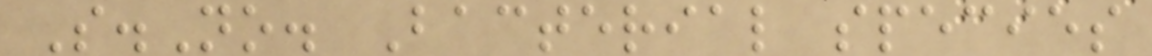S.No. Bacterial species
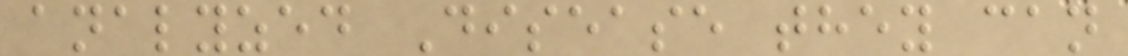analyzed Disease they can
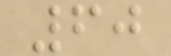60
